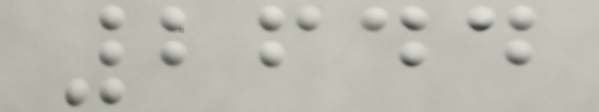2644
